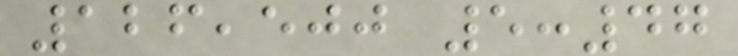126,500 5:47
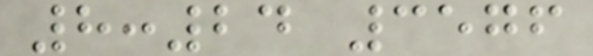8:24 3576
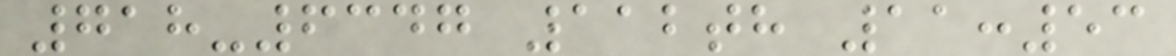718-6347 112th 11:53
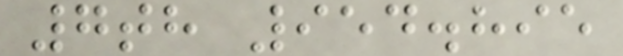7th 954.895
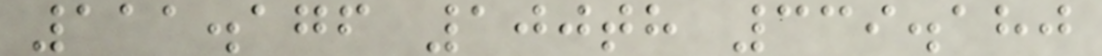111.176 100th 339.180
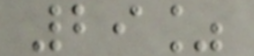29%
